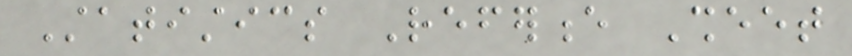Statistics Reference Sheet
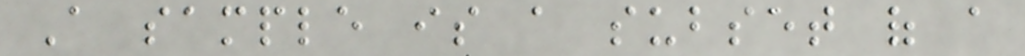A sample is a subset of a
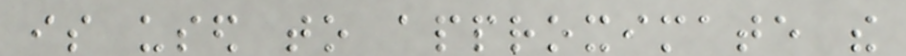is used to approximate the
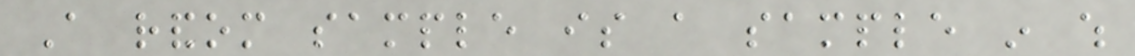A random sample is a sample in which
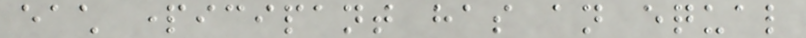each participant has an equal
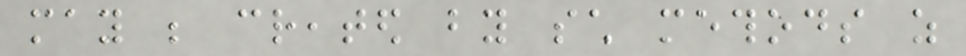may be created by such methods as
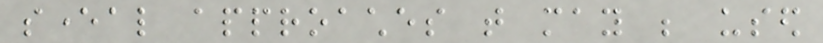several approaches that may be used
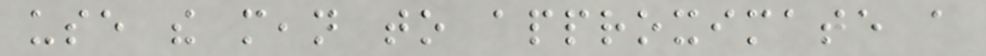use the mean to approximate a
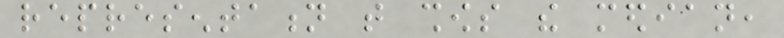representation that shows the median,
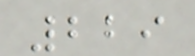229
